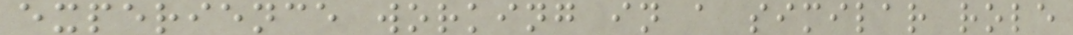experience working in a similar role
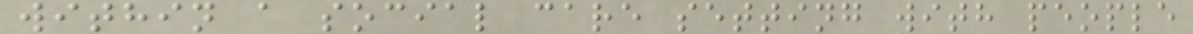within a social care setting with people
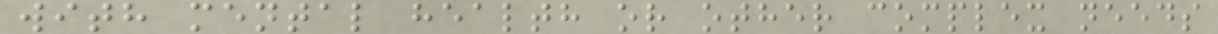with mental health or other complex needs
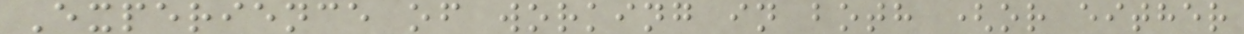Experience of working in both (or either
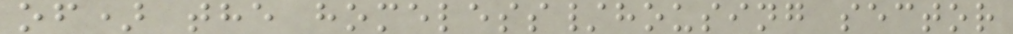of) the homeless/housing sector
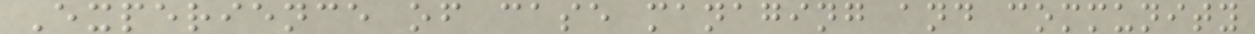Experience of case managing and community
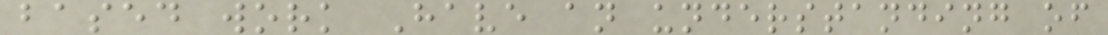based work Have an understanding of
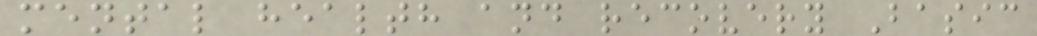mental health and recovery Basic
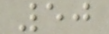50
